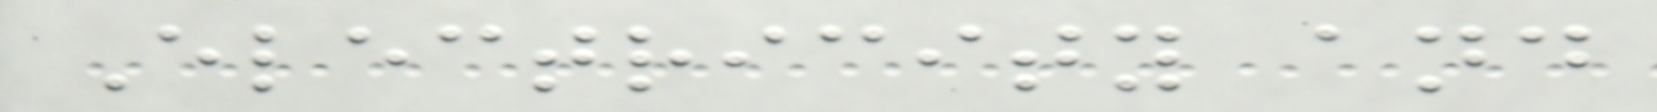Electricity and
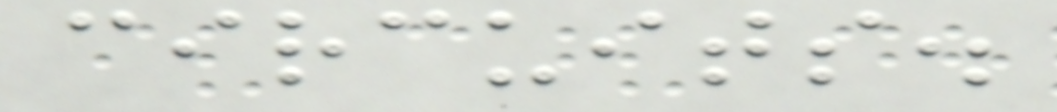circuits.
